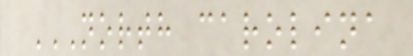NORTH CAROLINA
